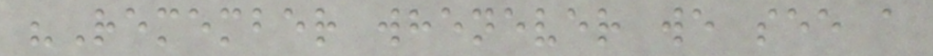"Remember whenever we see a
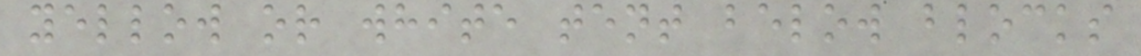yellow or white tent below blocks
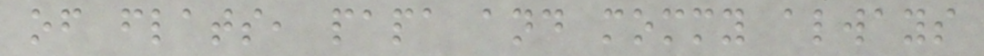of flats, papa and mommy always
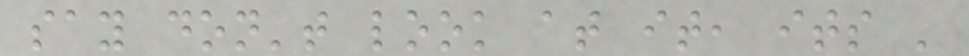say don't look at it, its '
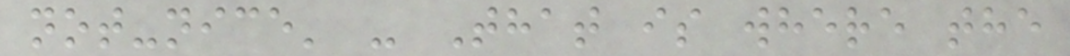not-nice' - That is where the
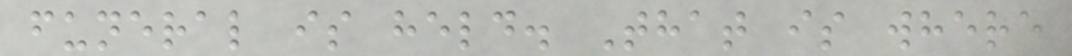funeral is held. That is where
